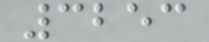3253
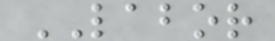LABOR
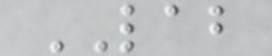LAB
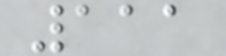111
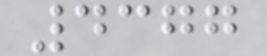4377
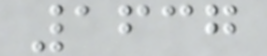1637
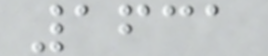1631
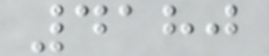4180
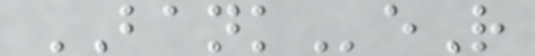BANKeR
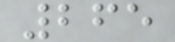265
